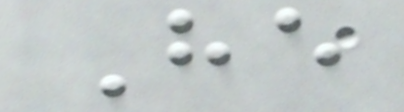He
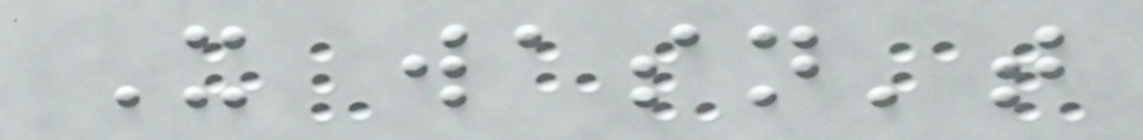It wasn't
